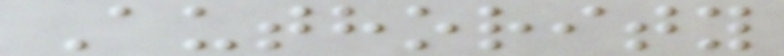Authority
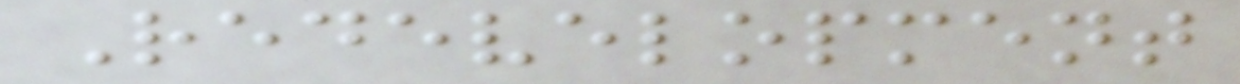Redevelopment
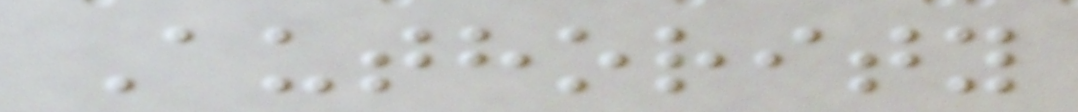Authority
